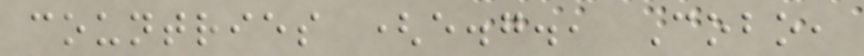countries (e.g., Cobo,
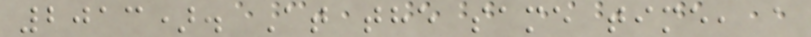2013). At the same time, a
